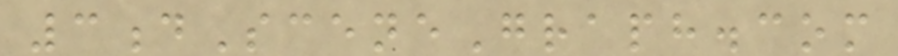3dSceneGraph.com
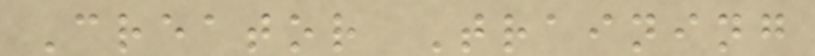Creator Training
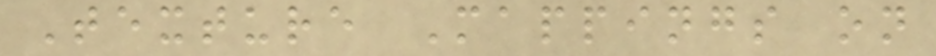Texture Mappings on
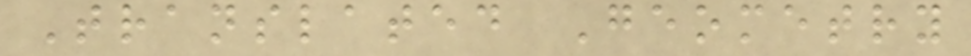Translated Geometry
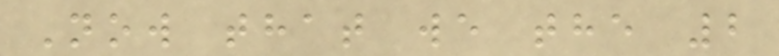Now that we the 2
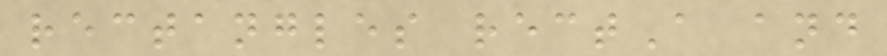rectangles rectA and
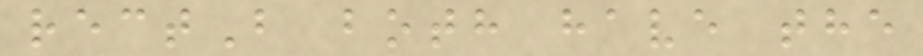rectB both have the
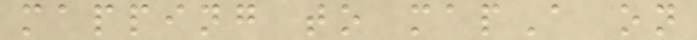mapping to mapA on
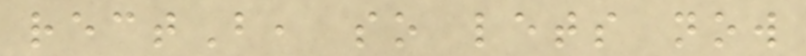rectB, so lets now
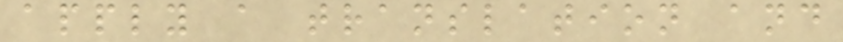apply a translation and
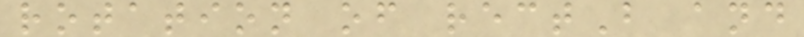rotation of rectB and
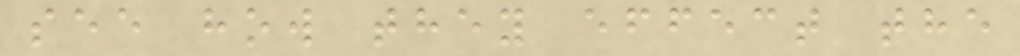see how they effect the
